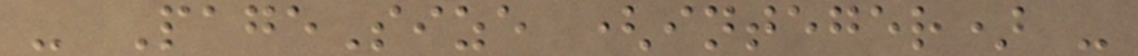- PageSize (integer) -
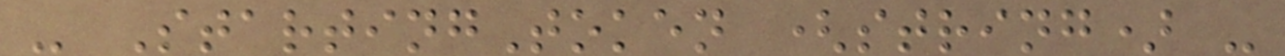- StartingToken (string) -
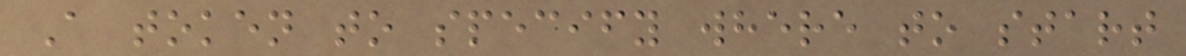A token to specify where to start
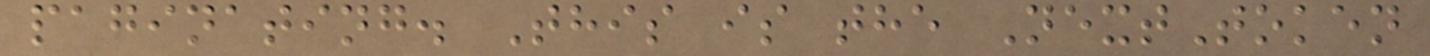paginating. This is the NextToken
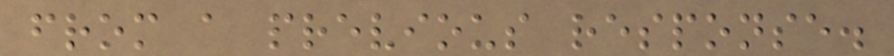from a previous response.
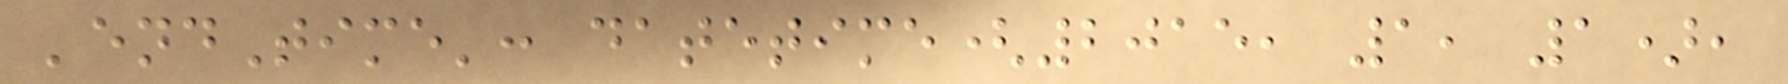'endTime': datetime(2015, 1, 1),
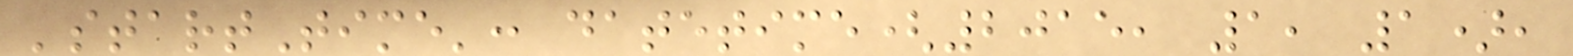'startTime': datetime(2015, 1, 1),
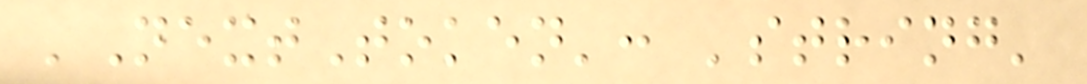'NextToken': 'string'
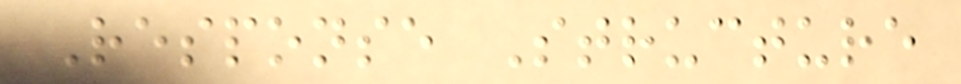Response Structure
